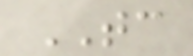TC
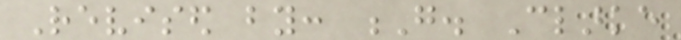Revised by: G. Clarke
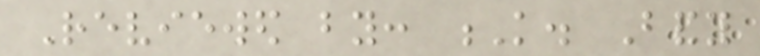Reviewed by: K. Bandy
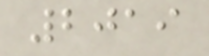2019
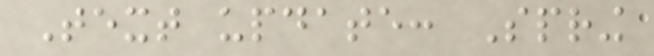Text update: Spring
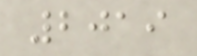2019
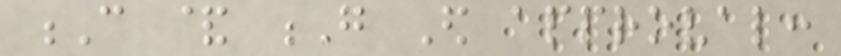C & G Ed approval:
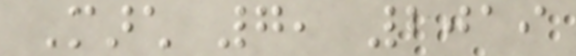March 7, 2019
